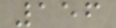156
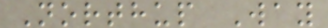Northup Way
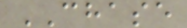CHASE
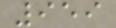959
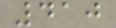410
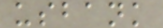usbank
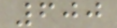600
